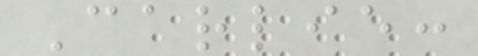Carlie:
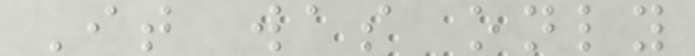It was only
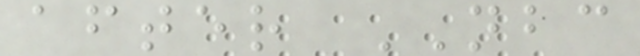after NBC
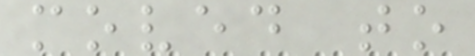moved to
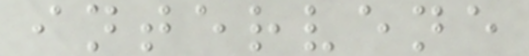intervene
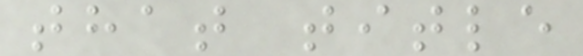that title
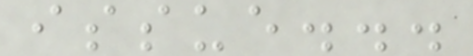issue...
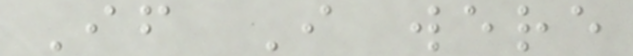If I were
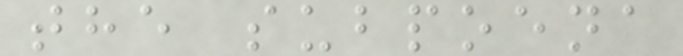the subpoena
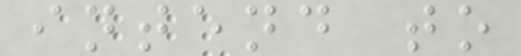intend to
